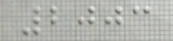2003
